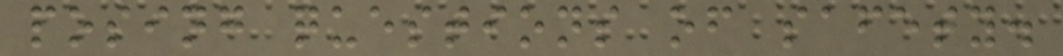posing questions of safety.
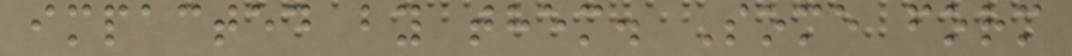impacted by them. Some form
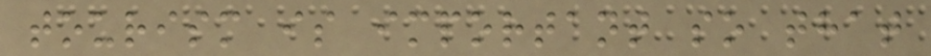tourism is important so that
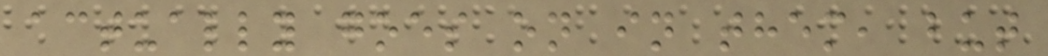actually goes on in them, but
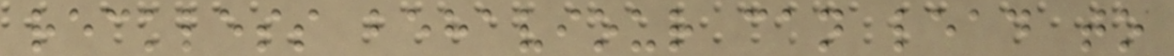reckless behaviour can lead to
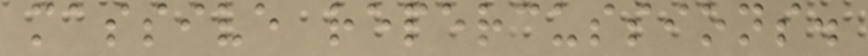massive repercussions.
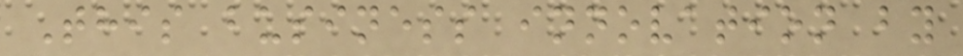This business innovation by
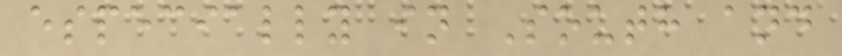especially in South and
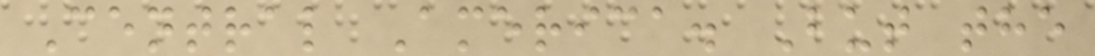Central America. But the
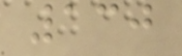130
